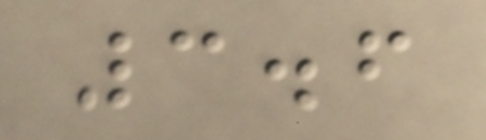3.6
